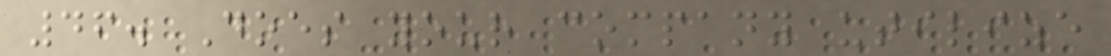46. Does your company utilize
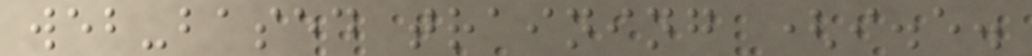web-based training (i.e.
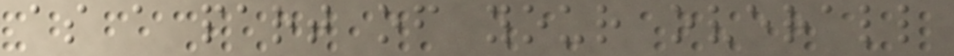as a part of your overall
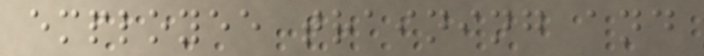employee training and
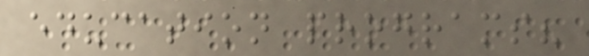education programs?
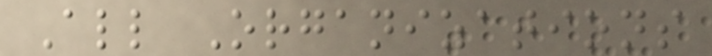All Organizations
